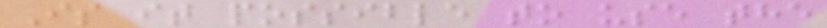Is it possible to use the
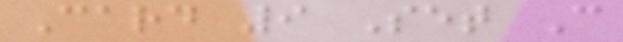Card 9 Set C
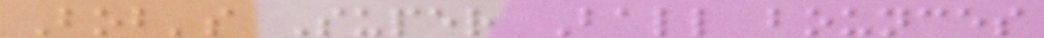Bob's Super Ball bounces
